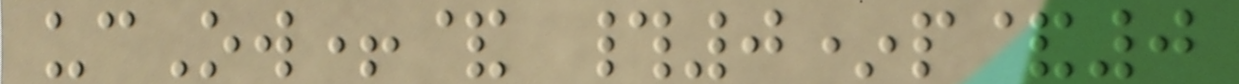ucOw+& #0*p&0
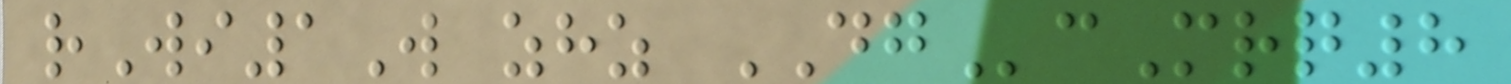rWi1W zhz DGcMrq8
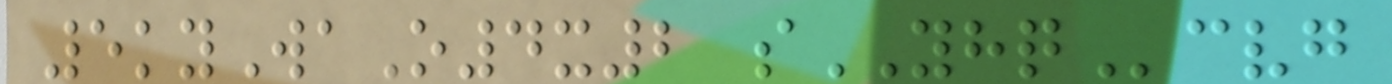5kyWaO4x2 sYHQcvg
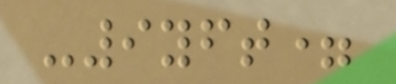-9yft=
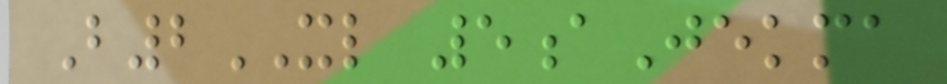B2XL 5aJekma
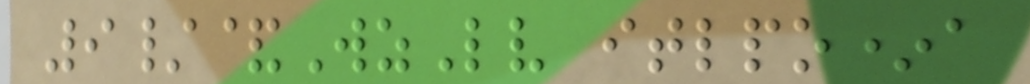9/&WzLv itlpo*a
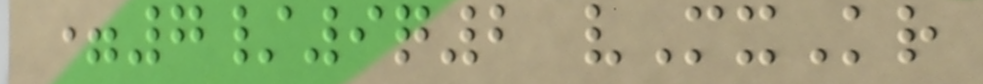=7/9q2 vMxKr
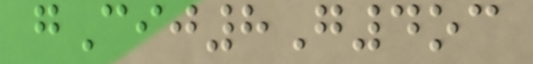gCij8G4oc
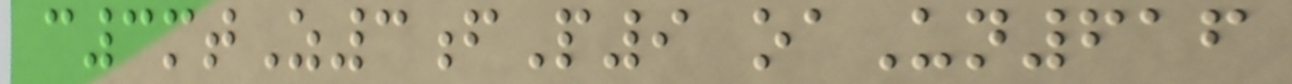c3mtZ3fP9 oaUn616
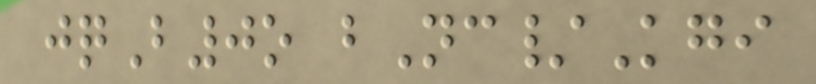jqB0o bNc/Kgi
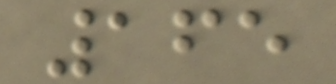165
